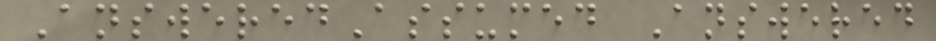AnsweredAssumed Answered
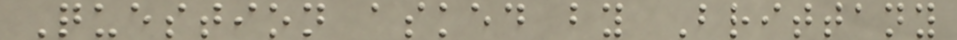Question asked by Brittany
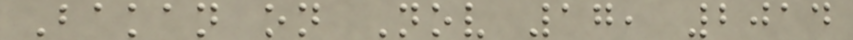Bakan on Nov 17, 2014
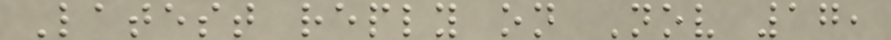Latest reply on Nov 17,
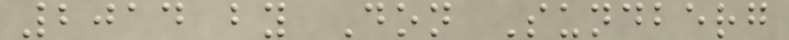2014 by Don Sundberg
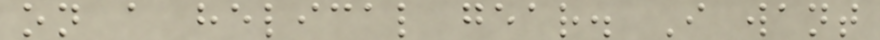on a helical gear. I want
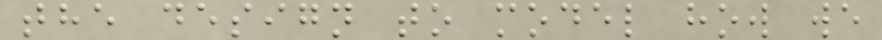the design to model how we
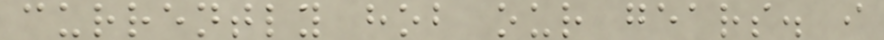currently hob our gears. i
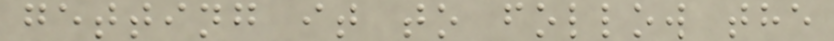getting it to follow the
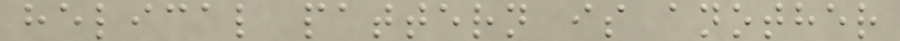helical pattern is another
